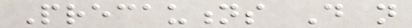Precautions Do not
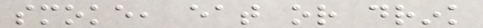smoke, eat or drink
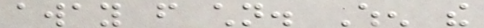away from children. When the
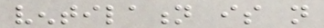ventilation is not
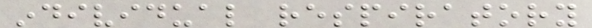individual respiratory
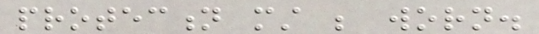protection must be worn.
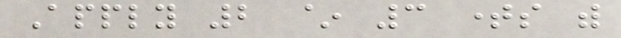Apply 2 ~ 3 times with
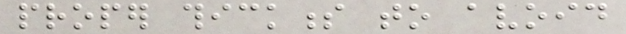proper thickness to avoid
